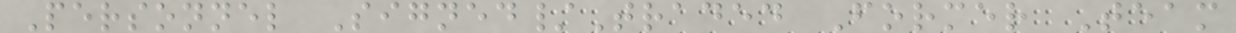Personnel Signed/Traded Former Team
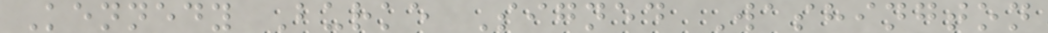Kennedy Burke Signed Washington
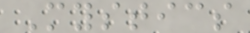Mystics
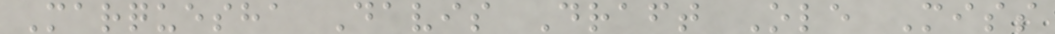Marquesha Davis Draft Ole Miss
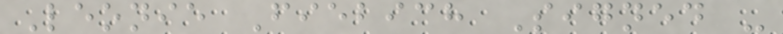Leonie Fiebich Signed -
